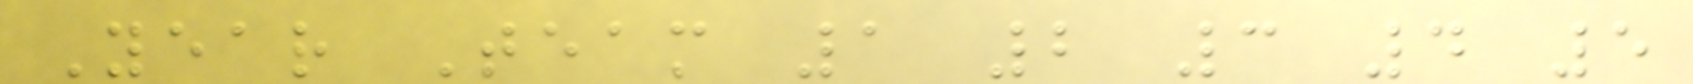Year Team 1 2 3 4 5
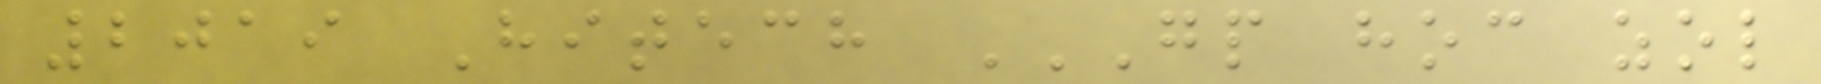2019 Hitech GP HOC ZOL
